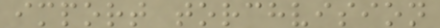import torchvision
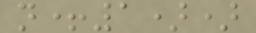n+1))
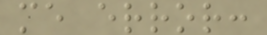me error:
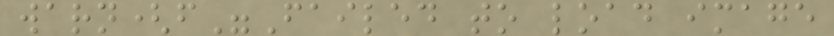warn(f"Failed to load image
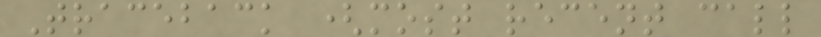Traceback (most recent call
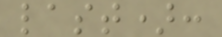last):
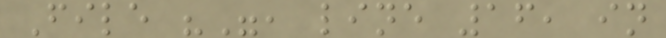File "", line 16, in
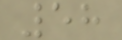58
